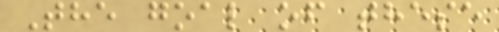The goal of these
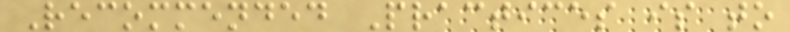Recommended Practices is to
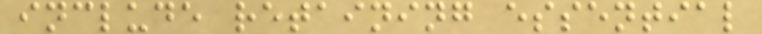include retaining essential
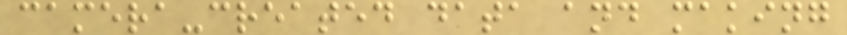camera-created data and making
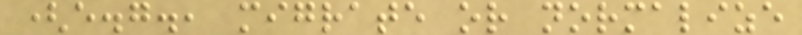(e.g., migrate or normalize
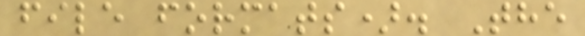file formats). The
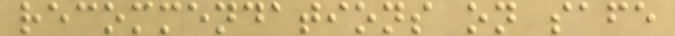recommendations on safe
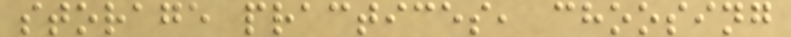storage practices, choosing
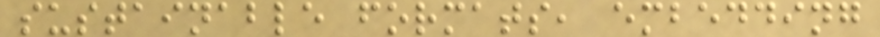sustainable formats, embedding
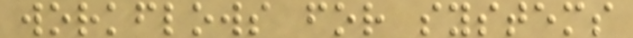workflows for systems
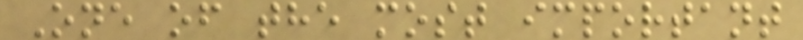One of the most important
